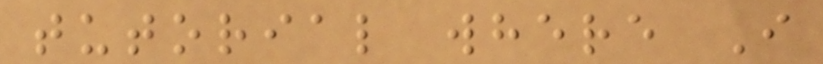tutorial where I
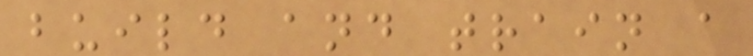build and train a
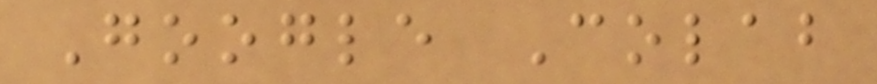Google Colab
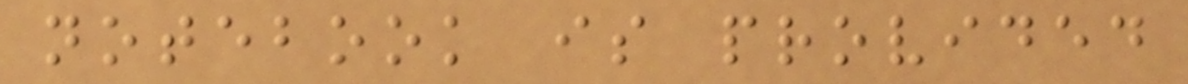notebook is provided
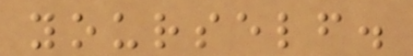yourself.
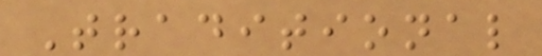Traditional
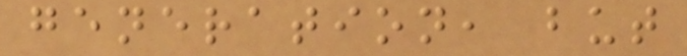generation, but
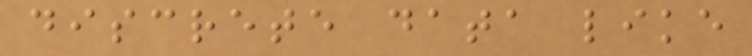discrete data like
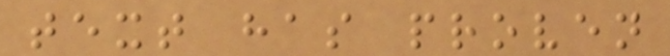text has proven
